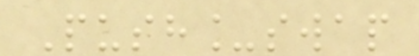Push_swap
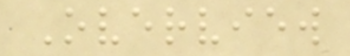Overview
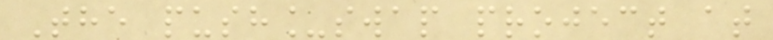The push_swap project at
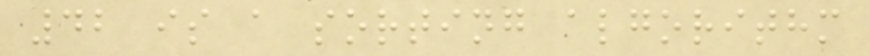42 is a sorting algorithm
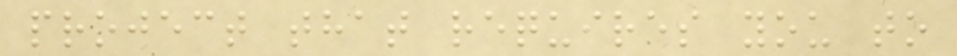project that requires you to
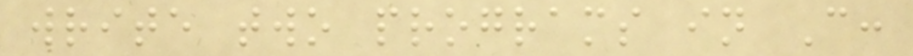write two programs in C:
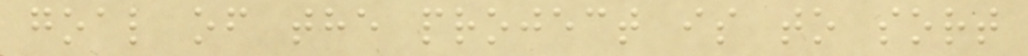goal of the project is to sort
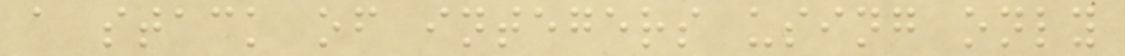a stack of integers using only
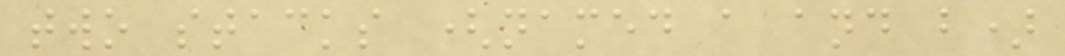two stacks (named a and b)
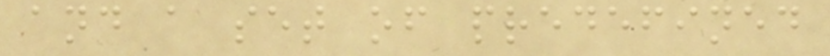and a set of predefined
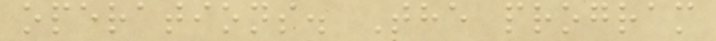operations. The program
